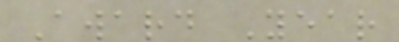Award Year
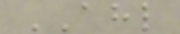AHL
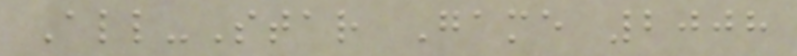All-Star Game 2008
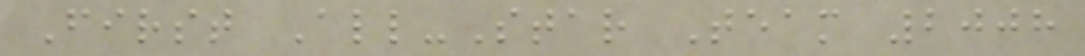First All-Star Team 2008
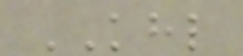KHL
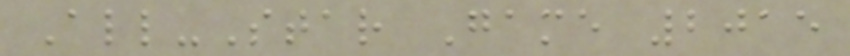All-Star Game 2015
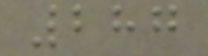287
